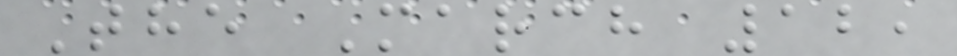The March 12,
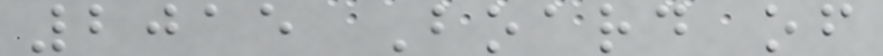2015 Board of
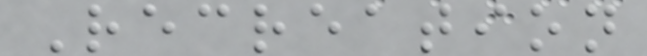Recreation
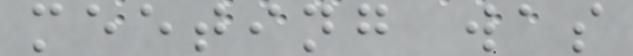meeting was
